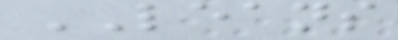LEANS
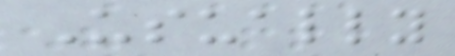Usually
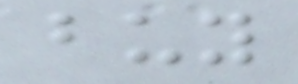buy
